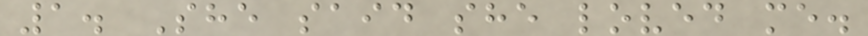1. She said she loved me.
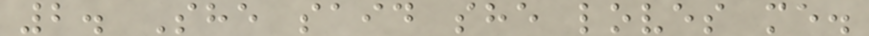2. She said she loves me.
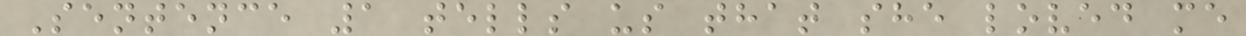Sentence 1 tells us that she loved me
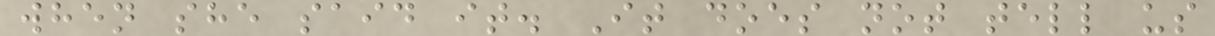when she said it. It does not tell us
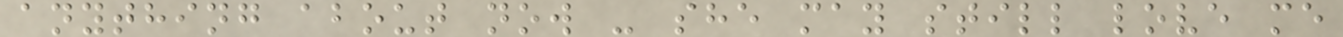anything about now - she may still love me
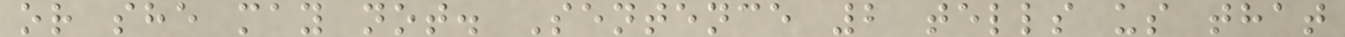or she may not. Sentence 2 tells us that
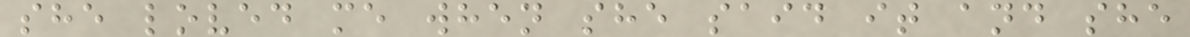she loved me when she said it and she
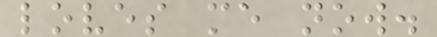loves me now.
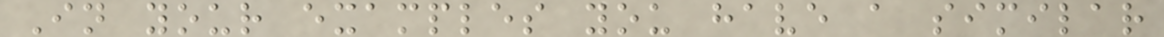In your examples you have a similar
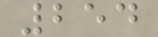254
